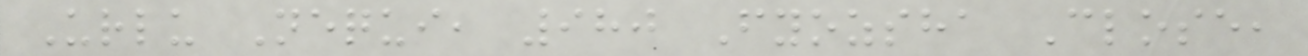Urlu Nequi, 980 Fyozsha Close,
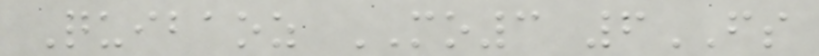Quibaoz MO3 6FS
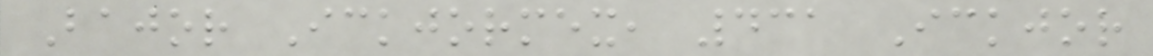Bajor Ickjormex, 431 Ickjor
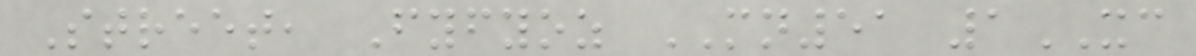Street, Fyfyoz MN51 1XC
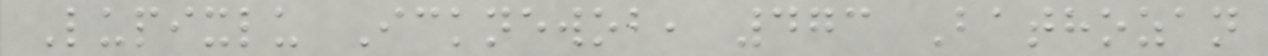Lupixlu Icknewob, 473 Bathozan
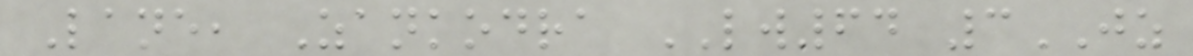Lane, Zankodra LW64 3JZ
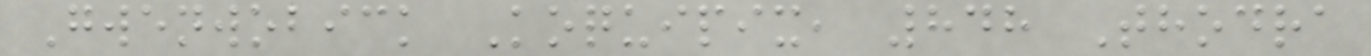Gwenwobick Koquipix, 848 Thodra
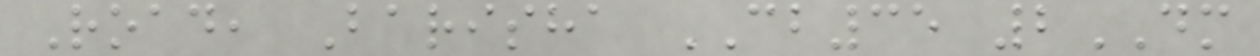Road, Barisha CB35 2DM
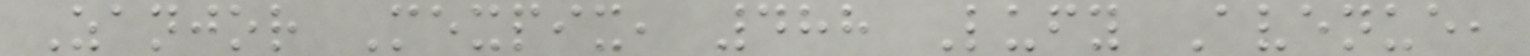Zanjor Mexpix, 488 Lufy Avenue,
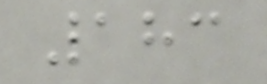183
